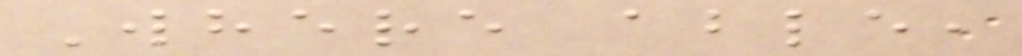Where able,
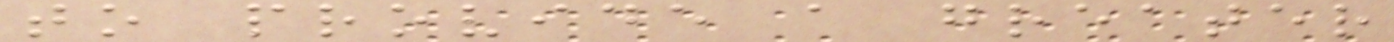to provide a greater
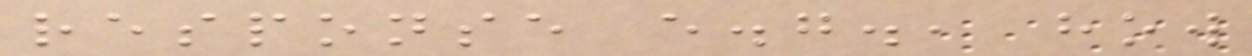response e.g., how
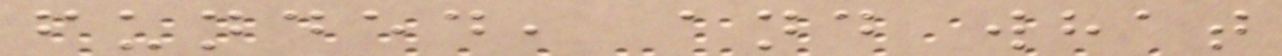funded, and what
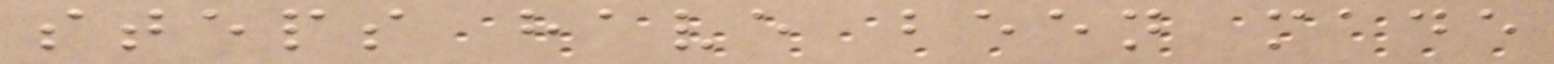steps have been made
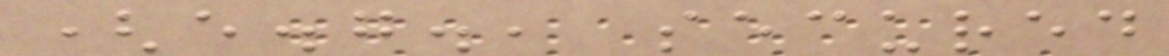(e.g., secured
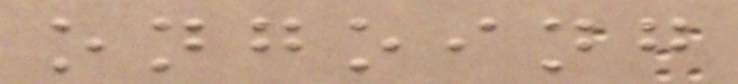ongoing
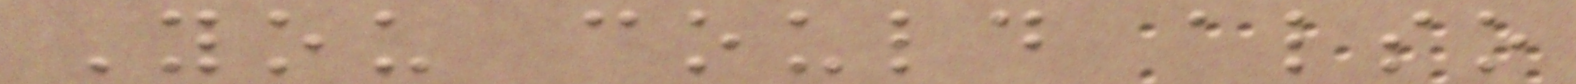You could also
